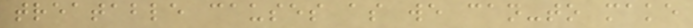treatable causes as we can-to make
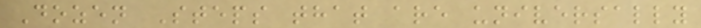Dozen Steps that are universally
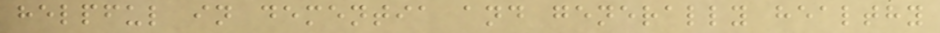helpful in dementia and generally healthy
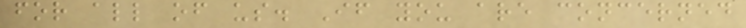for all of us. If you are concerned
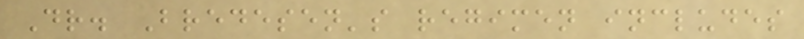Dr. Bredesen's regimen includes
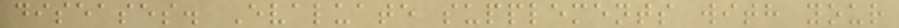diseases. Evaluate supplements with your
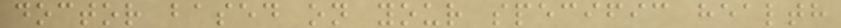doctor based on your specific health
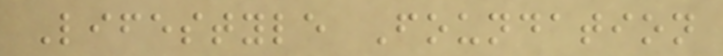Lifestyle Foundation
